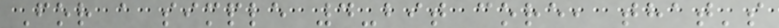For a simple 4-bit core, that's
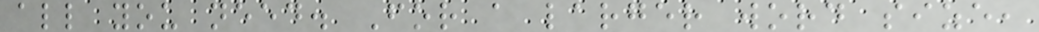all you need. For a larger word size,
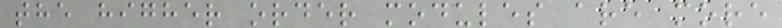the higher order modules are more
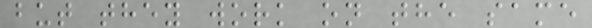but they work on the same
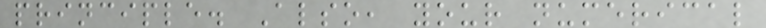principle. Also, your numerical
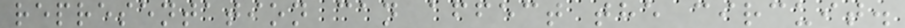representation can affect the circuit.
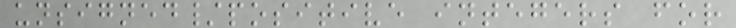unsigned/positive integers for
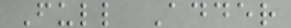Full Adder
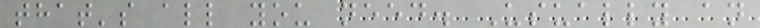that's all you need. Usually an
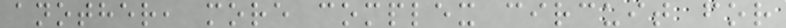another, more complex circuit for
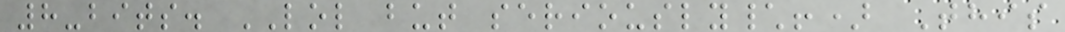8-bits. LOL but seriously\!) This
